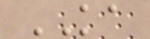KA
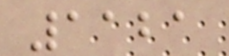1121
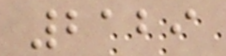2129
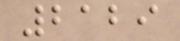2129
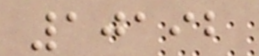10192
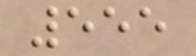555
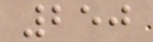250
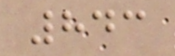843
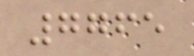7765
